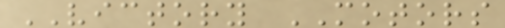VICTORY MOTORS
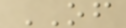OF
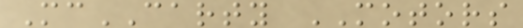McCARTY MOTORS
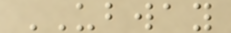UBWAY
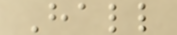Hall
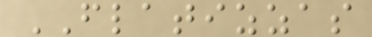FLATIZZAS
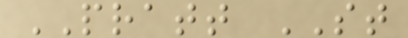PRATT ST
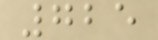725
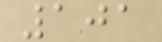101
